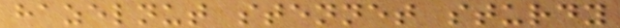hazelnut stennet sturdy
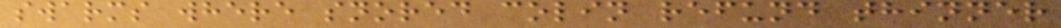swarms where snored colin refund thinner
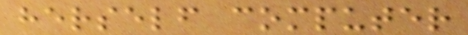herself computer
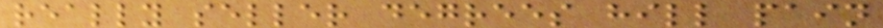really seller degrees hill pain
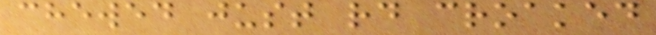chewed just rd croaked
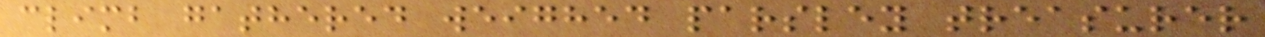climb gathered weighed parsley treasurer
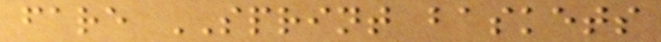fare SPRINT baskets
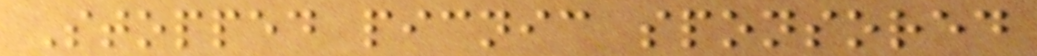Stopped picnic sponsored
